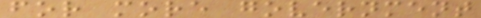for more government
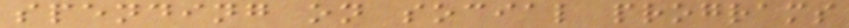spending on social programs
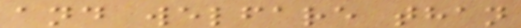and welfare than
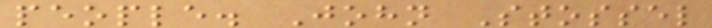people. John Stossel
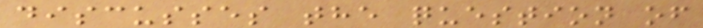discusses the question of
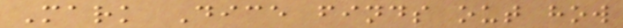Mark Dice finds out how
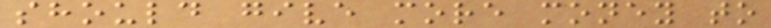should give more money to
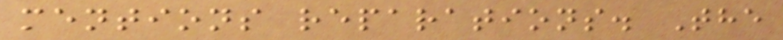mentions reparations. The
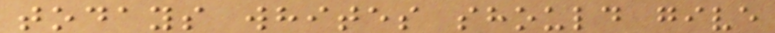todays whites should give
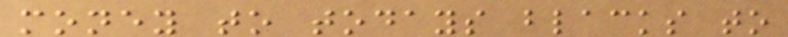money to todays blacks to
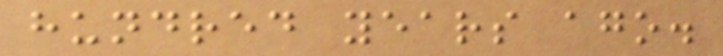hundred years ago.
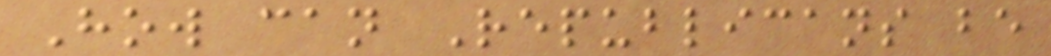How can Republicans be
